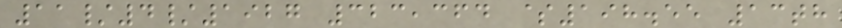11/4/1927 323,364 $198.55 13th
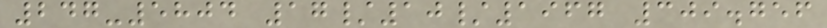247-5804 17/10/1967 309.756
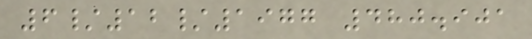6/12/1977 480.901
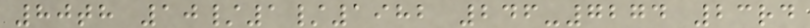80th 10/1/1982 246-7274 23rd
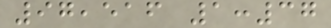97,516 1:37
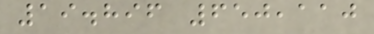19.896 650,110
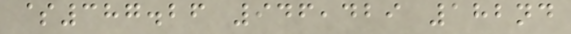$387.26 946,429 182nd
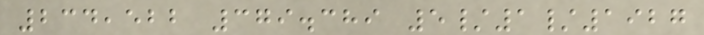234,522 379.389 5/1/1927
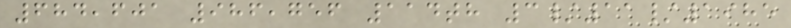684,601 986,756 114th 3/11/1985
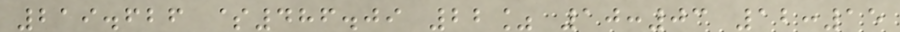219.626 $486.09 22% 10:03 12:15
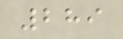289
